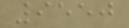9550
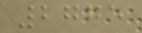2775
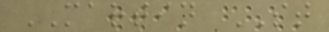MARTIN ST
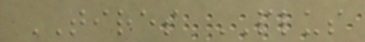TIRES PLUS
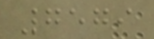7579
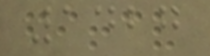1427
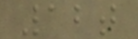12t
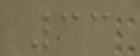33
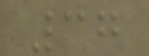37
